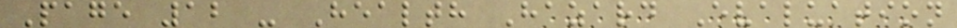Page 12 - Health Hazard Evaluation
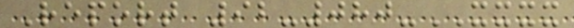Report 92-080-XXXX
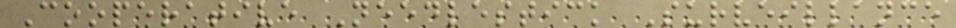Cooperative Needlestick Surveillance
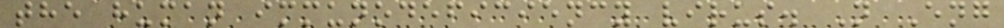the human immunodeficiency virus. N Eng
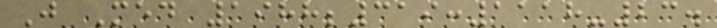J Med 1988;319:1118-23.
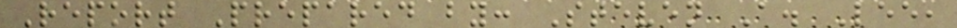Report Prepared by: Steven A. Lee,
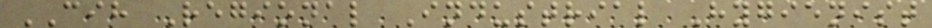CIH Regional Industrial Hygienist
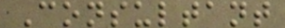Consultant
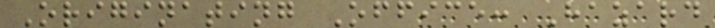Originating Office: Hazard
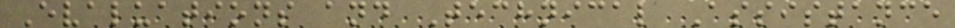Evaluations and Technical Assistance
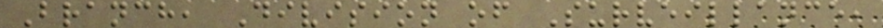Branch, Division of Surveillance,
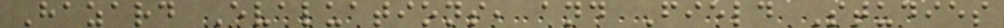Hazard Evaluations, and Field Studies
